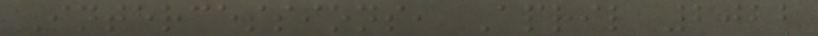Intercessions, April 2022
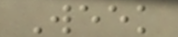Week
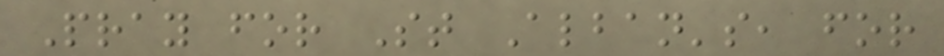Pray for St Alban's, for
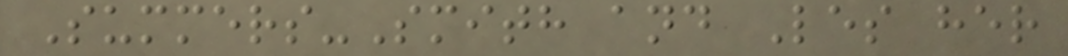Summers-Smith and Les her
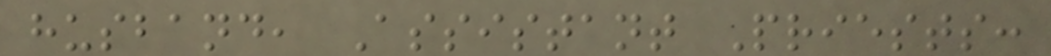husband, Assistant Priests:
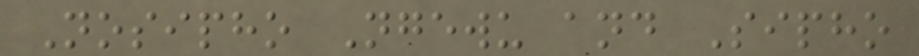Nosipho Ngewu and Sipho
